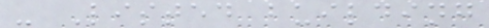- Listed building
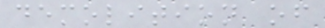demolition of
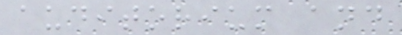auditorium and
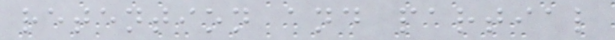retention and partial
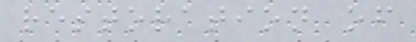restoration of
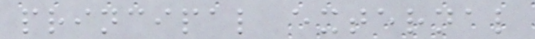principal external
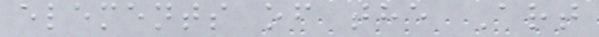elements of the Art
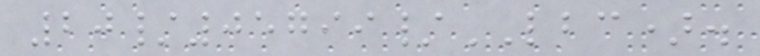20/05799/LBC).
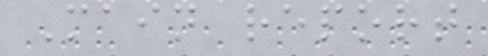Main report
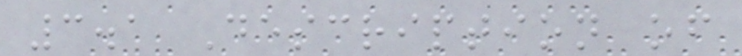3.1 Description of
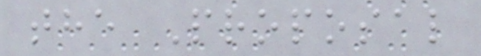the Proposal
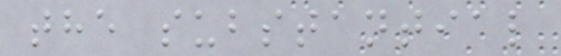the substantial
